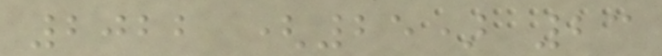2022 (25) 23
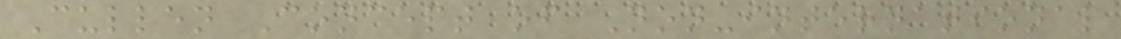Cullen Concept of Non-international
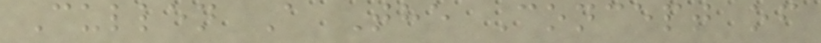Cullen A The Concept of
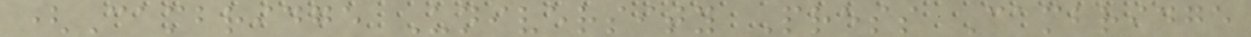(Cambridge University Press Cambridge
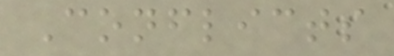Conflicts
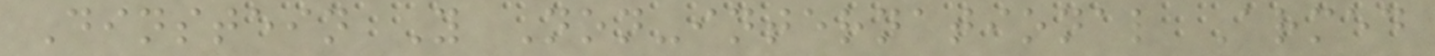Dinstein Y Non-international Armed
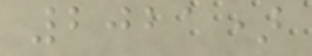2021)
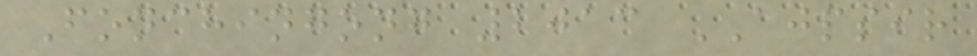Fonchingong 2013 AJPSIR
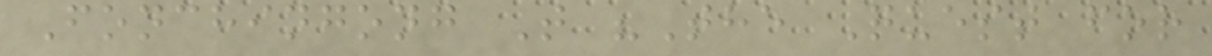Fonchingong T "The Quest for
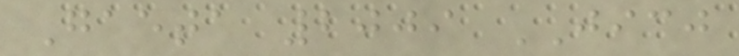Gaeta 2009 JICJ
